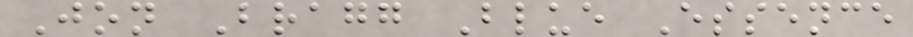Jon Bragg Blue Essence
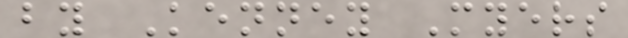by Kenney Myers
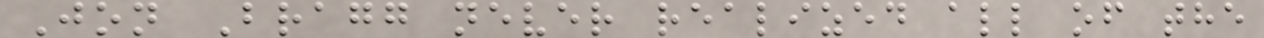Jon Bragg never realized all of the
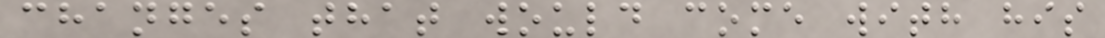changes that would come with his
